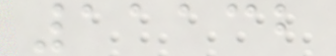11132
